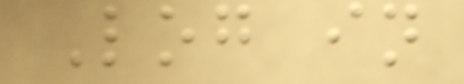Log in
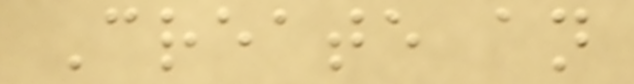Create an
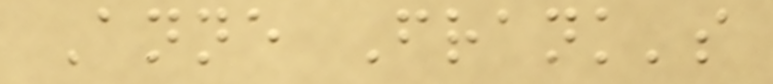Anne Frank's
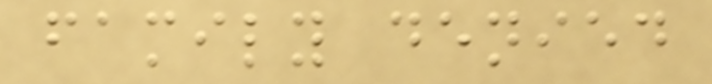family denied
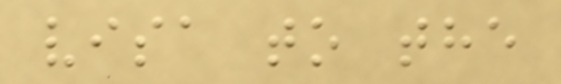visa to the
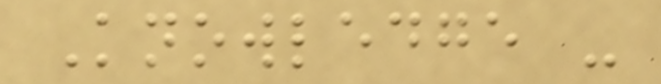Knowledge -
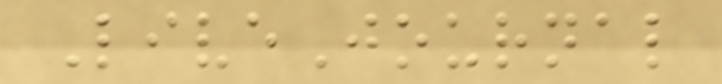LiveJournal
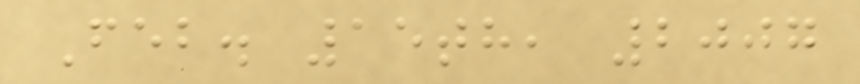Feb. 15th, 2007
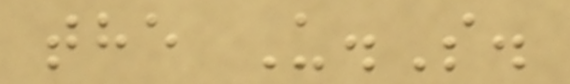the U.S.
